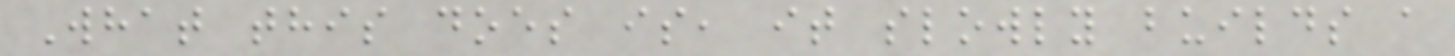What this does is, it slowly builds a
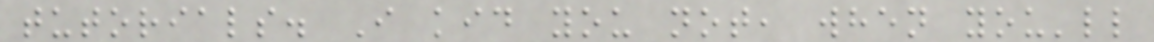tutorials. I kid you not, when you'll
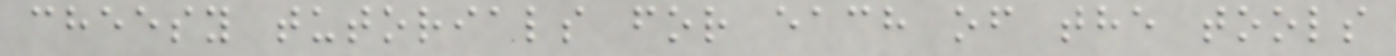cheesy tutorials for each of the tools
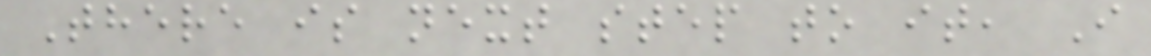There is next step to it, I
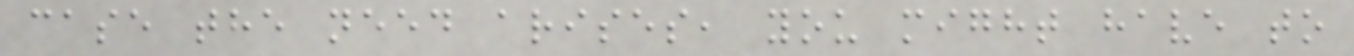case the need arises, you might have to
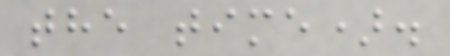the time).
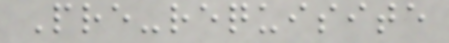Pre-requisite
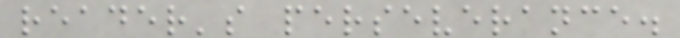reader's perseverance.
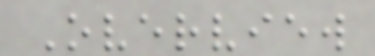Overview
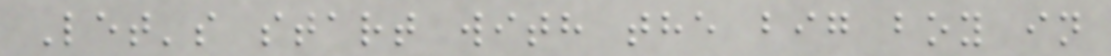Let's start with the big boy in
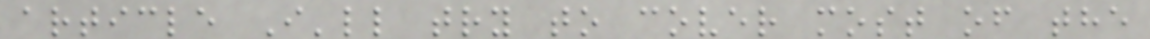article I'll try to cover most of the
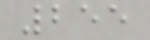255
